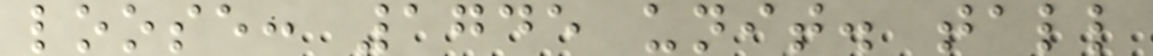loose: 1745 unit. tall
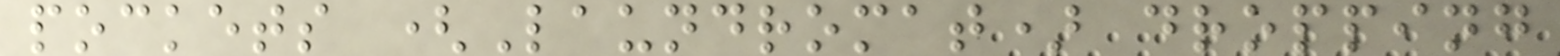pockets (Laundromat) dropping
